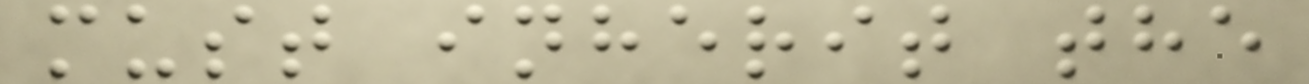must inherit the
